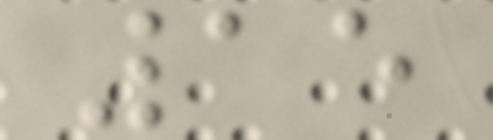15
